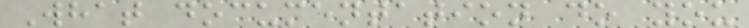What documentation do you
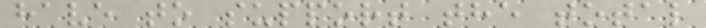have to support the total
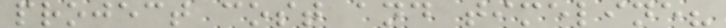project cost and timeline?
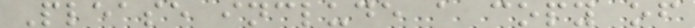Please include a copy of
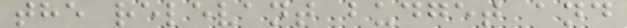the relevant budget and
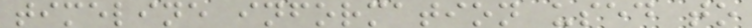timeline information used to
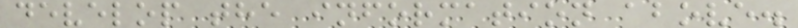develop the information above.
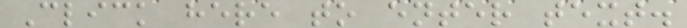Click here to enter text.
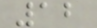12
